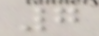7
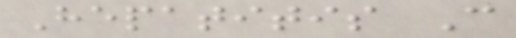Hepatitis C
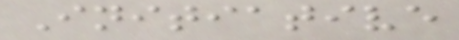Initiative
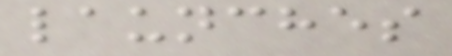launches
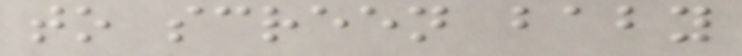to screen baby
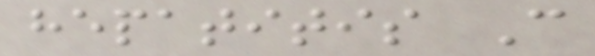hepatitis C
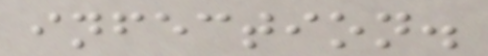infection.
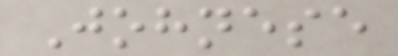Johnese
